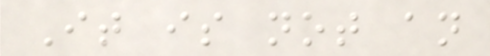It is not an
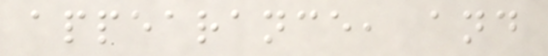appearance, and
